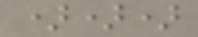)))
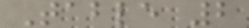Table 2
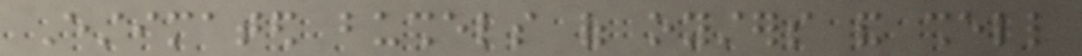Estimated bushels of oysters and shell
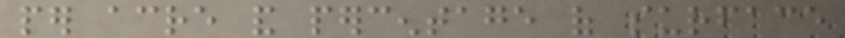per acre and percentage of surface
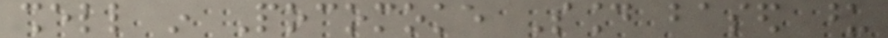shell in Pocomoke Sound based upon
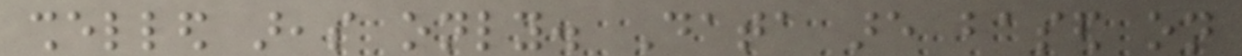shelled areas only. Data are based on
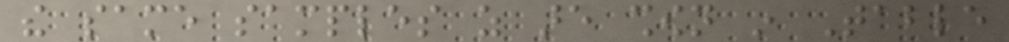the same samples as are shown in Table
